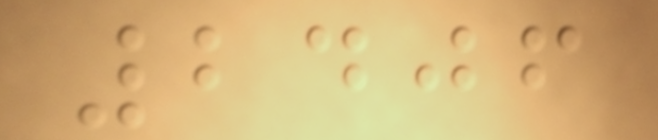2406
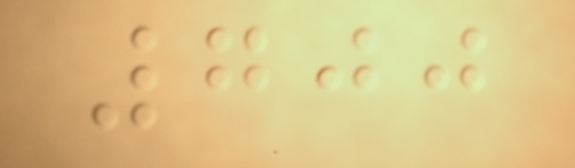700
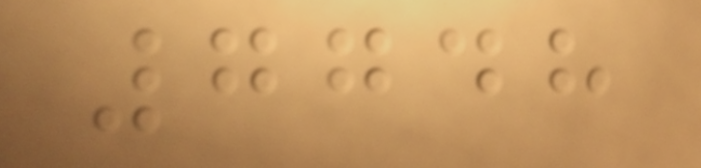7748
